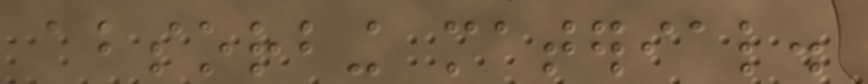absorbing material.
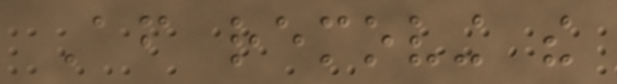After removing the
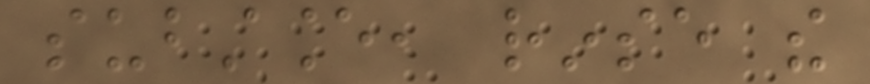substance, rinse the
